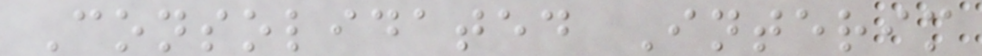Consolidated Interim
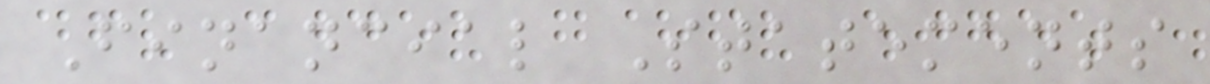Financial Statements
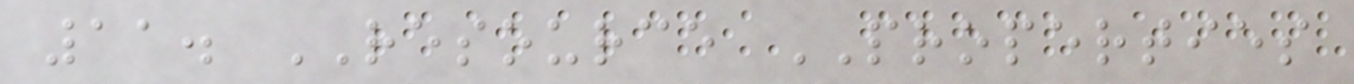11. RESOURCE PROPERTIES
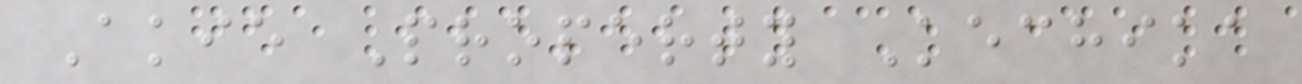Akie Property Kechika
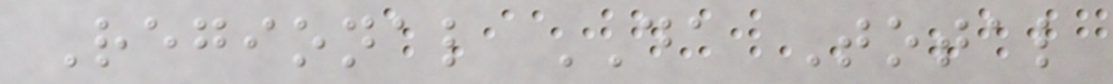Regional DA Total
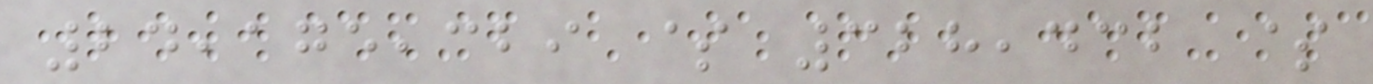24,175,329 $ 328,432 $
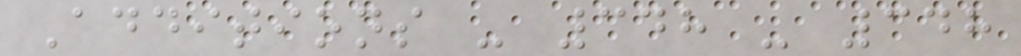Additions - 348 - 348
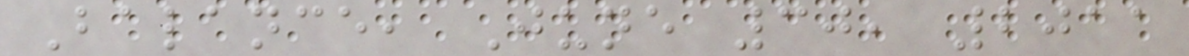Balance, June 30, 2011
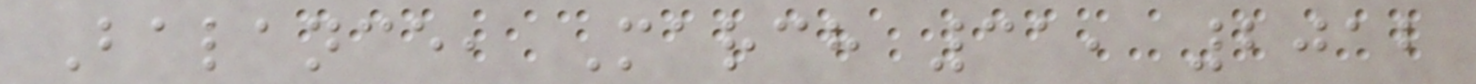Balance, March 31, 2012
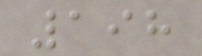198
